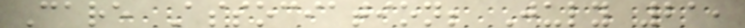Care Association; July 21,
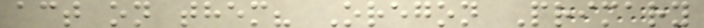act on them? Oregon Primary
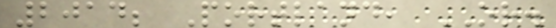2014; Portland, OR.
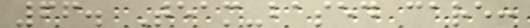66. Team-based care:
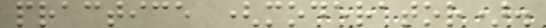practice (moderator).
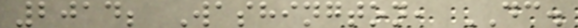2014; Washington, DC.
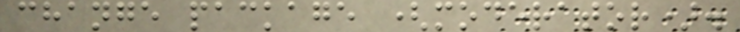change package (moderator).
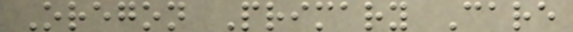Oregon Primary Care
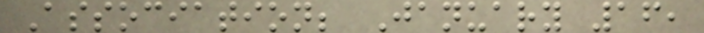Association; January 16,
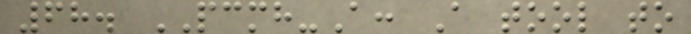68. PCMH-A: A tool to
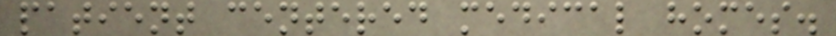patient centered medical homes.
